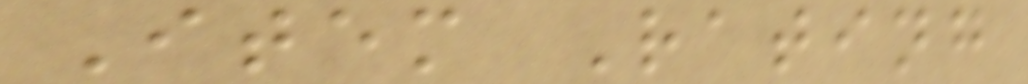Item Rating
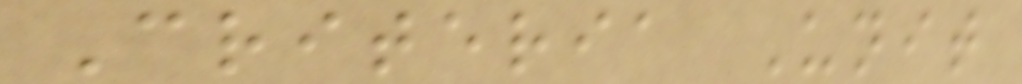Criteria Unit
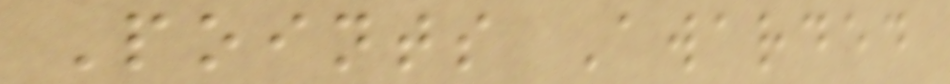Points Awarded
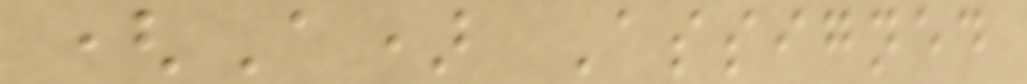(A) Assigned
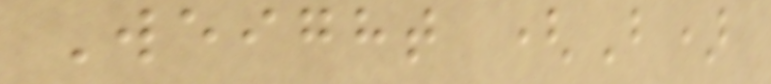Weight (B)
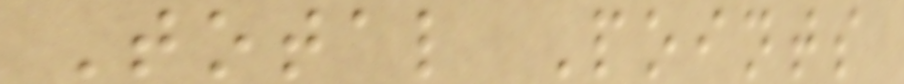Total Points
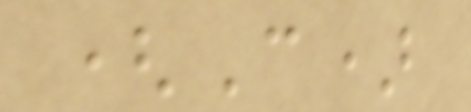(C)
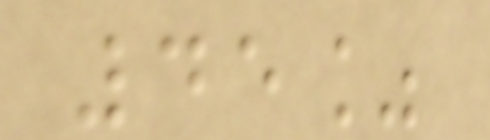45%
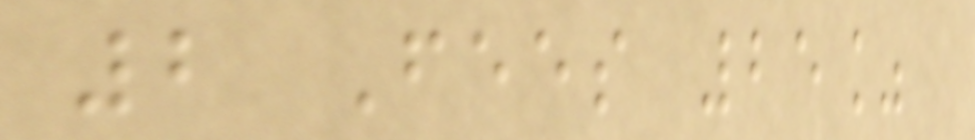2 Fees 25%
